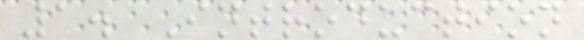1. Introduction
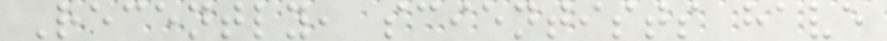Recently, scientists have
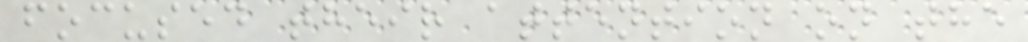focused their attention on the
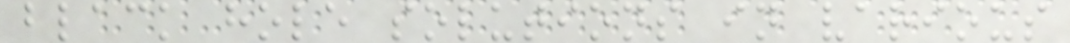black hole solutions in various
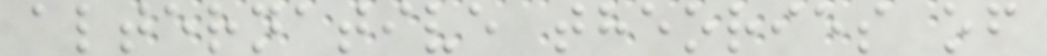alternative theories of
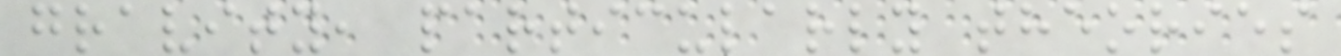gravity, particularly theories
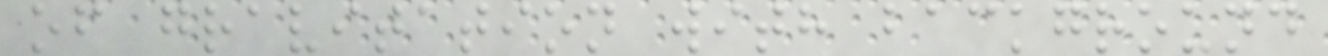of gravitation with background
